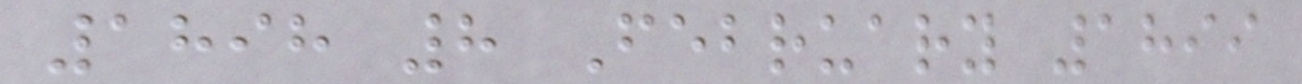1898 8 February 1899
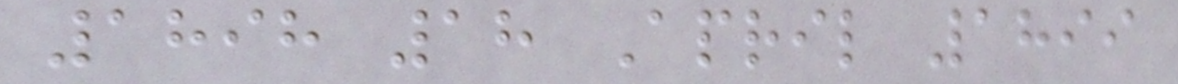1898 18 April 1899
